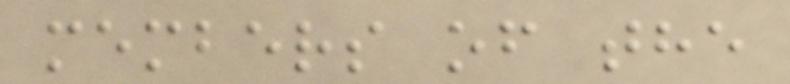members of the
